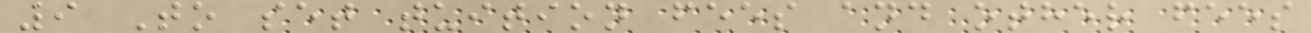9 To set tuition fees and other fees
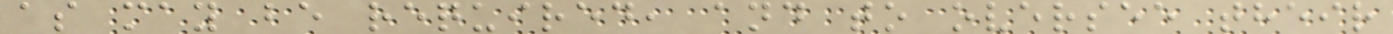as may be required, and to oversee their
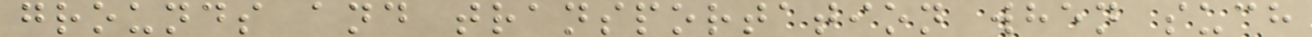grounds and transportation when such
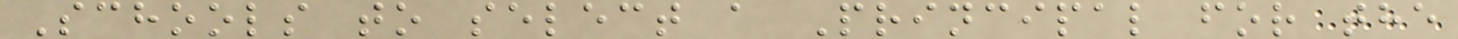Schools to select a Principal for the
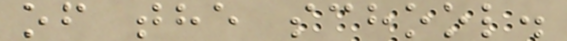of the school.
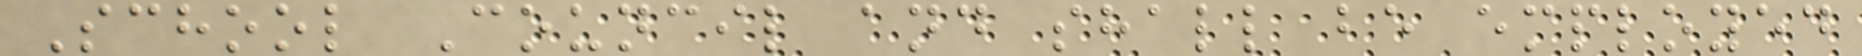School Council and shall be employed
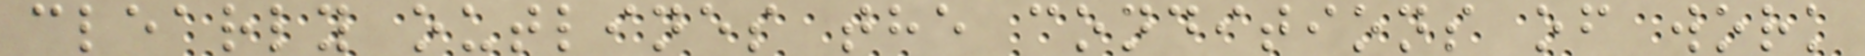clearly outlines the conditions of work
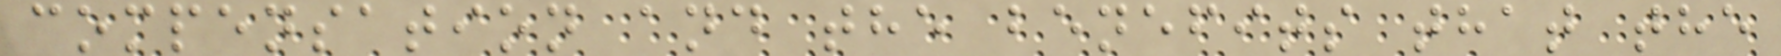compensation and the benefits that the
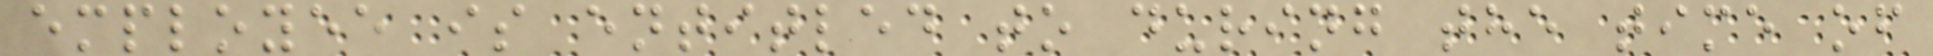employee is entitled to during the time of
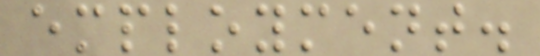employment.
